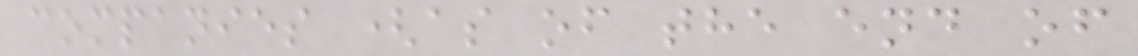companies (as of the end of
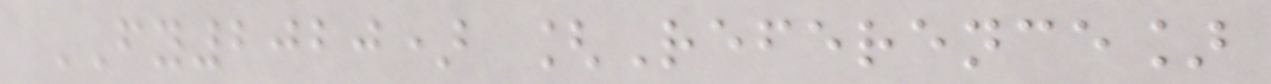FY2020) [Reference]
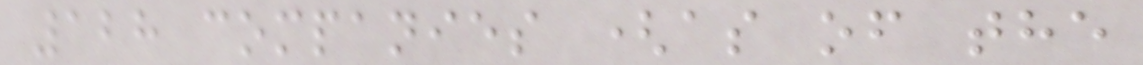128 companies (as of the
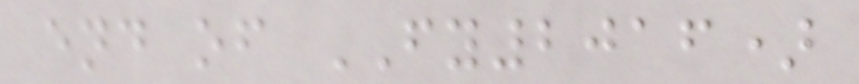end of FY2016)
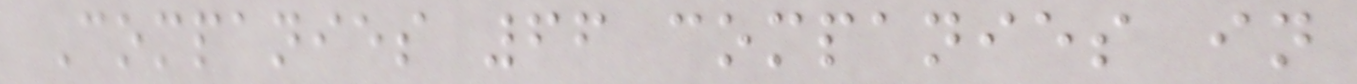Companies 66 companies in
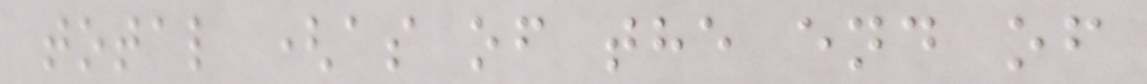total (as of the end of
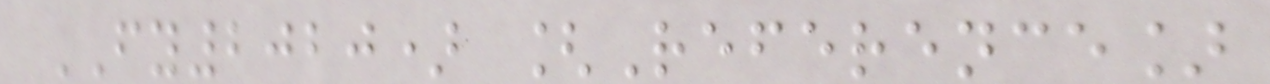FY2020) [Reference]
